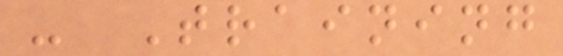- Training
